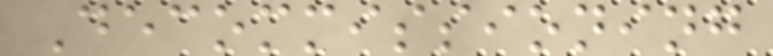Decommissioning
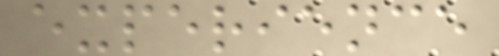experience
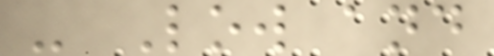- Low and
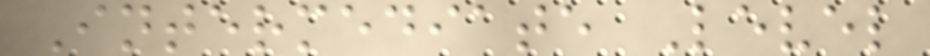Intermediate Level
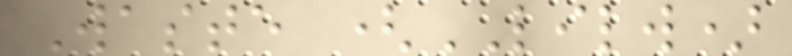Waste (LILW)
